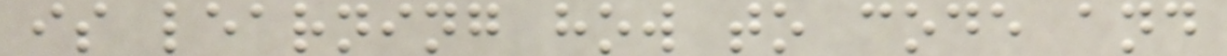is learning how to code and
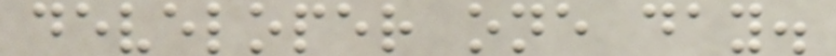developer one day.
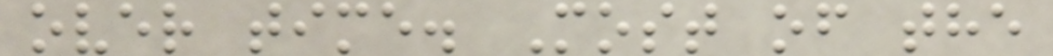over time. Most of the
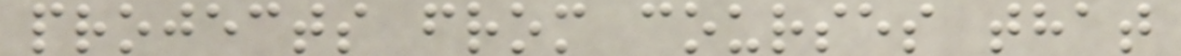projects from courses that
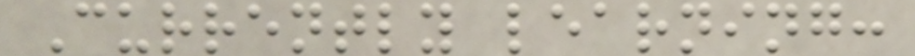Currently learning:
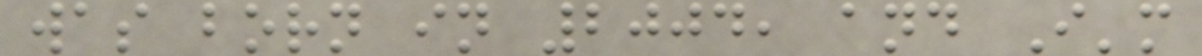was born in 2004, and I'm
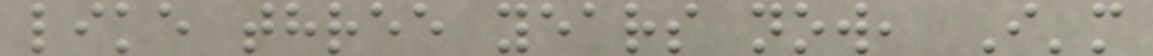like three years now, I'm
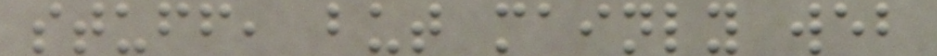stuff, but mainly web
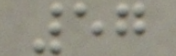57
